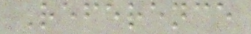Reference
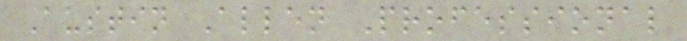Austin Allen Professional
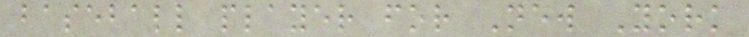baseball player for New York
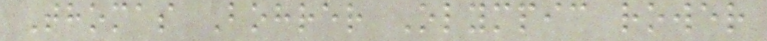Thomas Bohrer Olympic rower
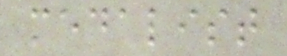medalist
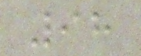98
